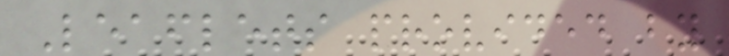Leaflets provided by
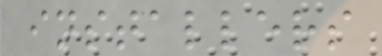installers
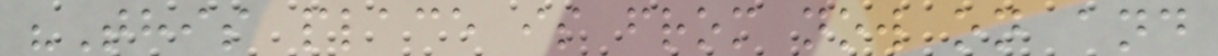"This place is from now on and
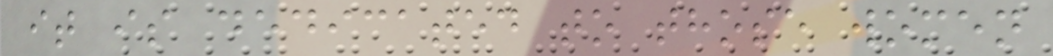it is dedicated to those women
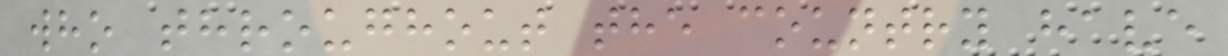who throughout the country have
